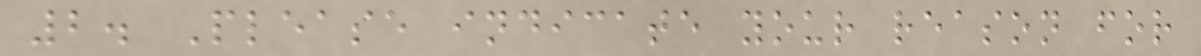2. Please indicate your reason for
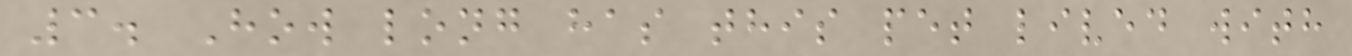3. How long has this pet lived with
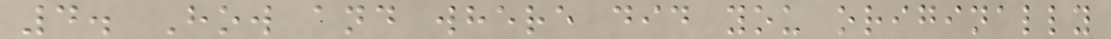4. How and where did you originally
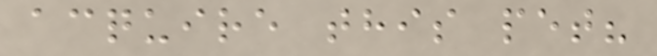acquire this pet?
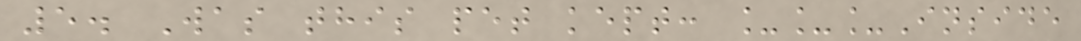5. Was this pet kept: ___Inside
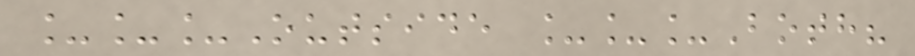___Outside ___Both?
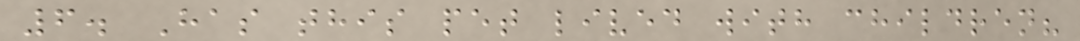6. Has this pet lived with children?
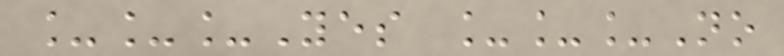___Yes ___No
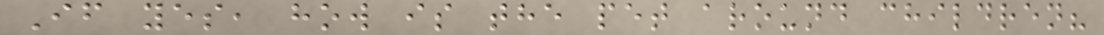If yes, how is the pet around children?
